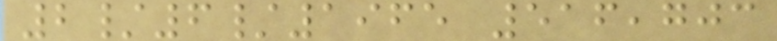2/6/1965 516,703
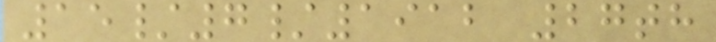15/7/1912 27th
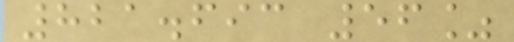821.693 56%
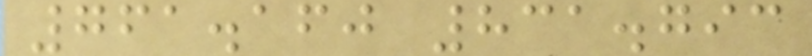761.160 831.793
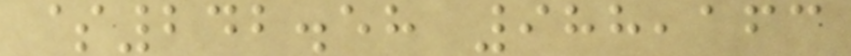$242.58 988,163
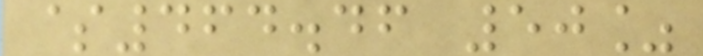$464.46 50%
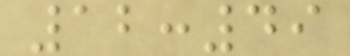12:49
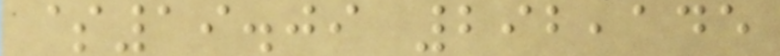$19.09 292,145
